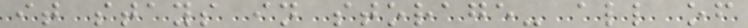it stays in storage- all of
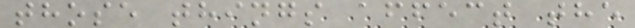those things affect the
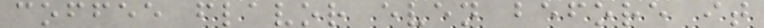coffee flavor even before it
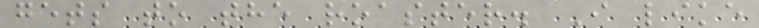gets to the roaster. I like
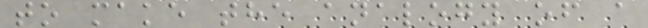to make the analogy of a
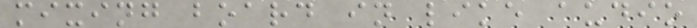mixing board in like audio
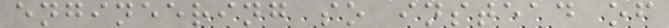engineering so instead of
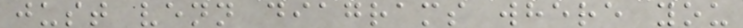just venn diagrams where you
